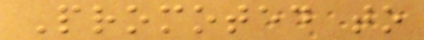Promoted to
